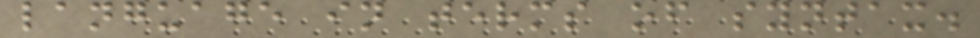language in terms of syntax.
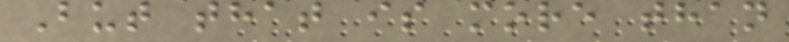But that is more than
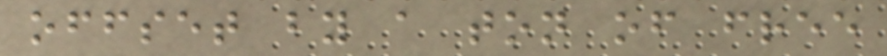offset by a ton of free
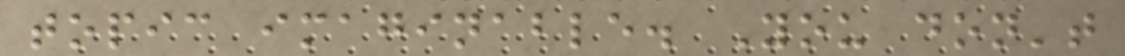topic imaginable. You don't
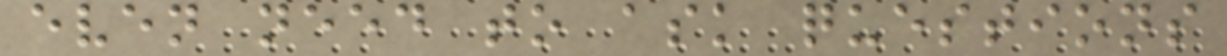even need to ask questions
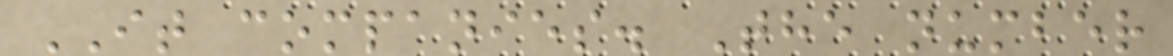IT companies. The number
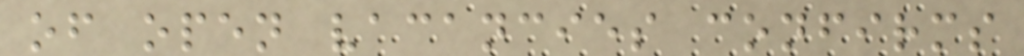of open vacancies confirms
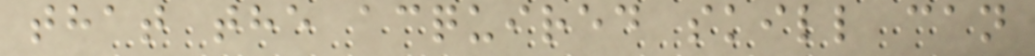that the acquired skill can
